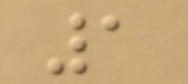1
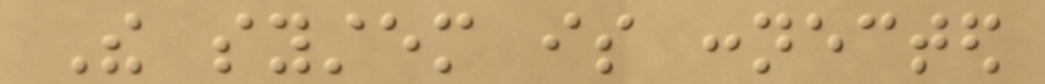The system is connected
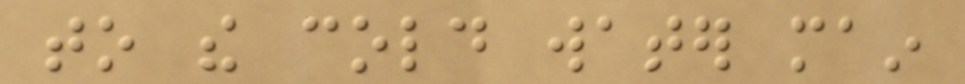to the cold water main
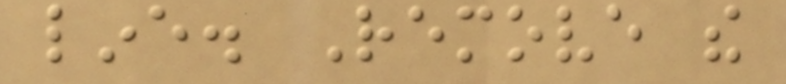line. Remove the
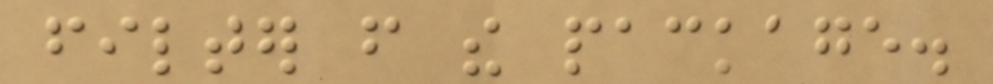filter from the package.
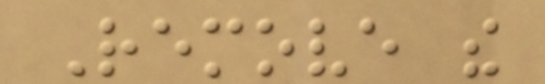Remove the
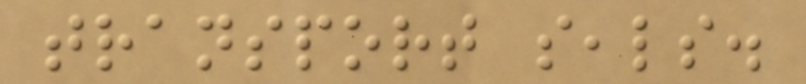transport seals.
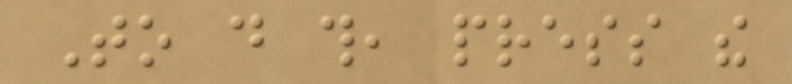To do this, press the
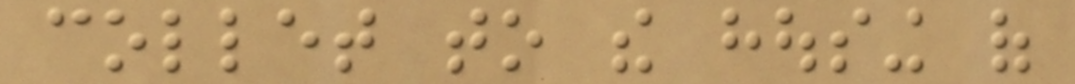collet to the housing of
